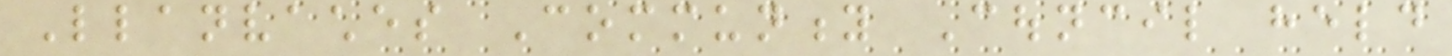Llanvaches Community Council held
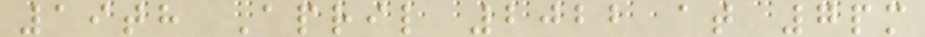19th April 2022 at 7pm
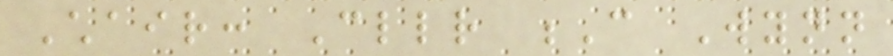Chair: Cllr C Wynn
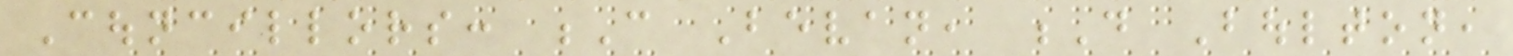Councillors: C Bevan, D Boulton,
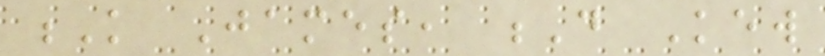K James, D Kew
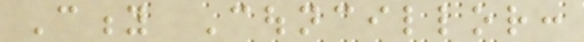City Councillor:
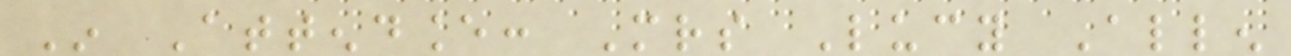In Attendance: Mrs Lucy Allen
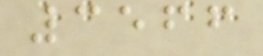3566
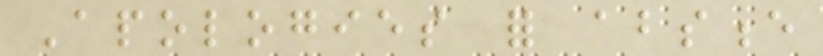Apologies for absence
